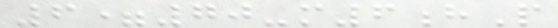6=70-m6hP
